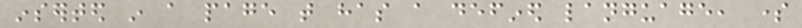inserted in a page that has a defined language, some
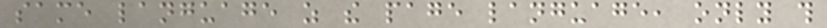same language as the page language, only this
